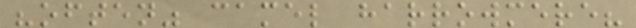"often" camel harrowmere?
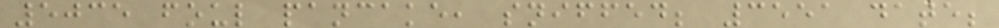5035 foul pancake, sniffed; 3551 date;
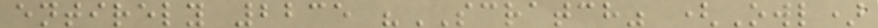entirely 2235 "SCRATCH" (Owl)
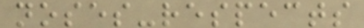noses-respects
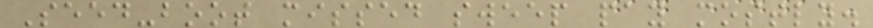Seed-boot missed sweep pay mostly.
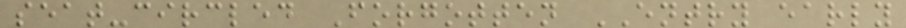seat-circled Forgotten ENTRY early
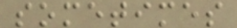sometimes
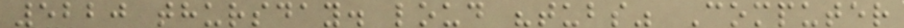5220 thursday. loud "tubs" Computer
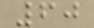60
